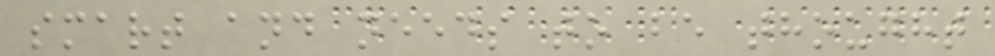smart and needs to be thought
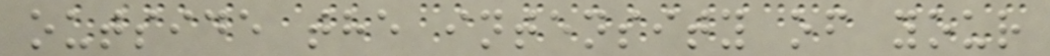outside the intensity of your
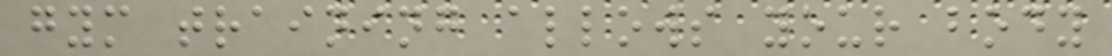gym training allows your body
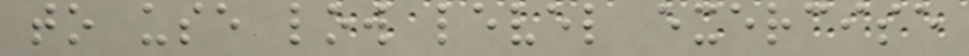to use low level exercise
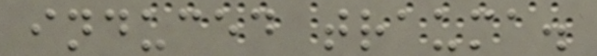induced trauma.
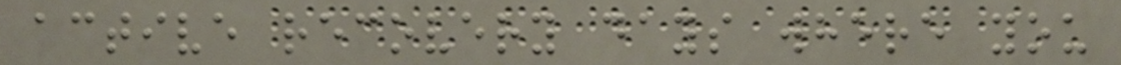active recovery days where you
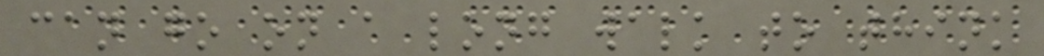can go on a long walk to think
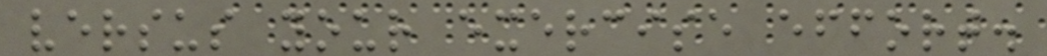versus your exercise effort.
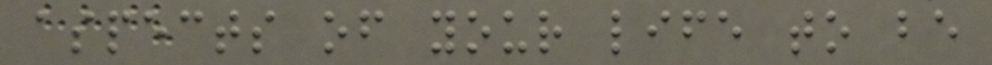aspects of your life to be
